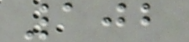102
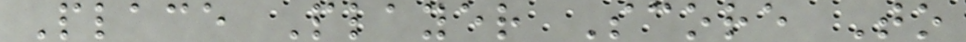Place Player Score To
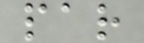par
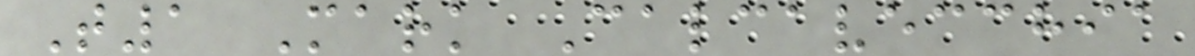T1 Mark Calcavecchia
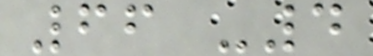66 -4
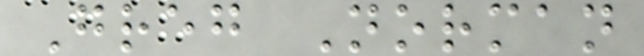Greg Norman
